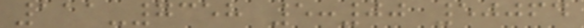111-7358 5:00 50064
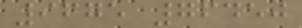9675 76450
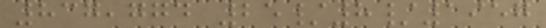837,774 25/8/1957
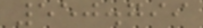550.799
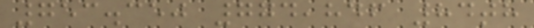753.350 774,846 84th
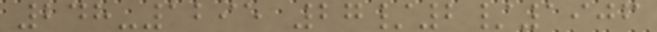248-1295 27/2/1906
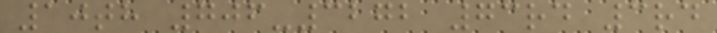10th 706-3272 73rd 3rd
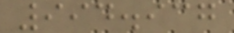994.937
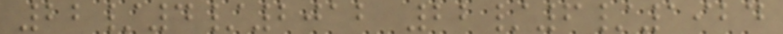22/4/2012 22/6/1924
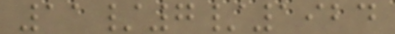11/7/1924
